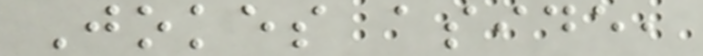Jokes aside,
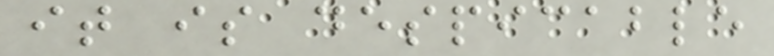it is despicable
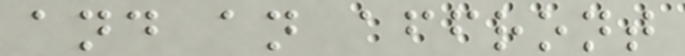and an affront
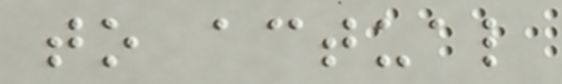to actual
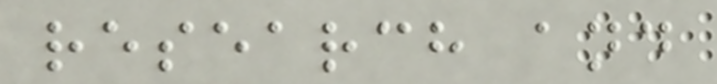research and
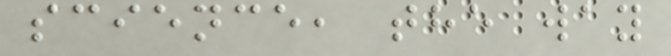science, the way
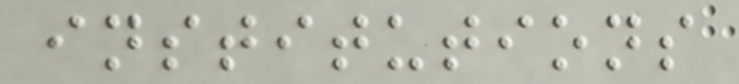institutions
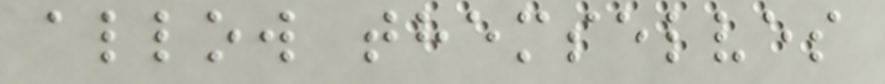allow themselves
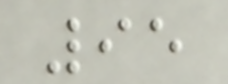95
